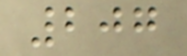207
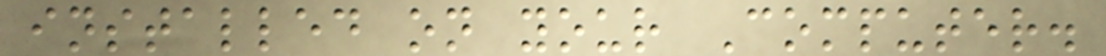installed on your Computer.
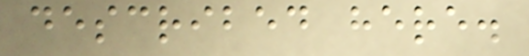described here.
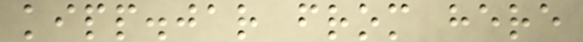kipp.jar from here
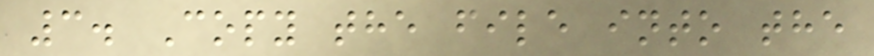3. Copy the file into the
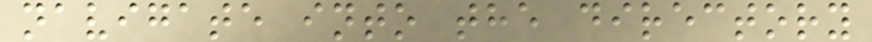navigate into the directory
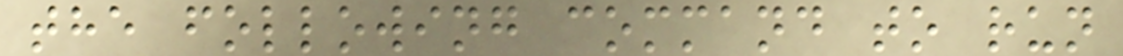the following command to run
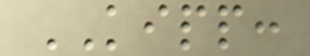KIPP:
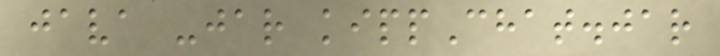java -jar kippChat.jar
